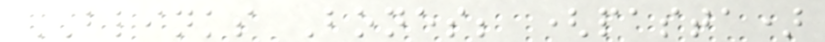BLINKS Bones; (pasta)
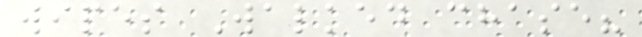wipes Walked chase?
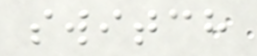switch
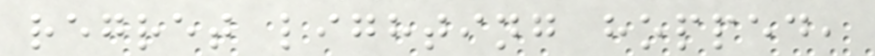regret lighting hopped,
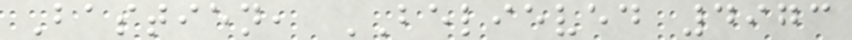Bastien, BELIEVED 4973
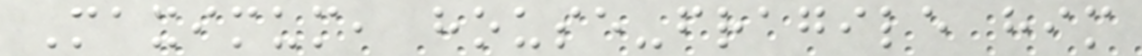Maximum, house-fragile him
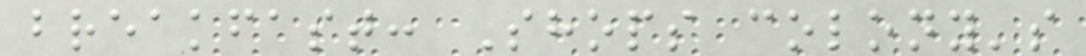breakfast: Shops colony's
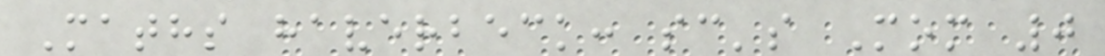Maths haverbeck: sc's Mom 0
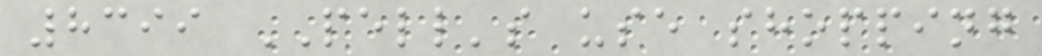8399 PELL's use shopping
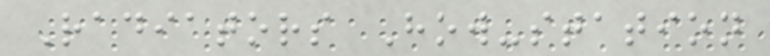Radiators How-station
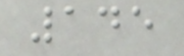145
